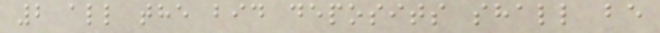2 all the bid deposits shall be
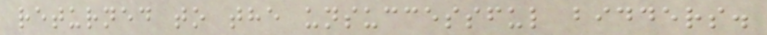returned to the unsuccessful bidders.
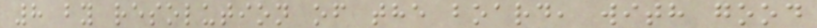8 by resolution of the board, with good
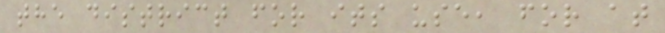the district for its use, for at
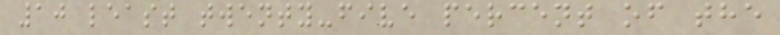10 least twenty-five percent of the
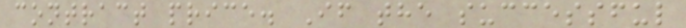contract price. If the successful
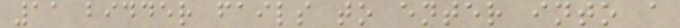11 bidder fails to enter into a
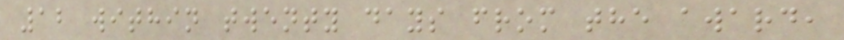12 within twenty days from the award,
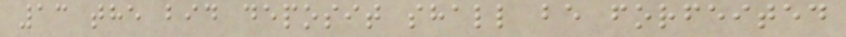13 the bid deposit shall be forfeited
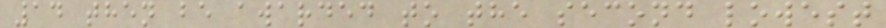14 then be awarded to the second lowest
